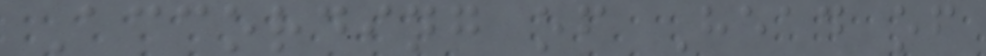According of Head of
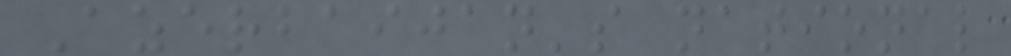Azerbaijan's national
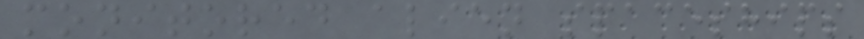monitored alien spaceships
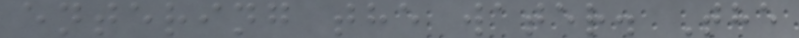entering the water. The
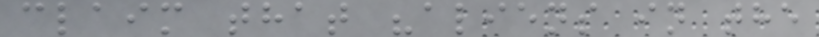claim that "aliens in the
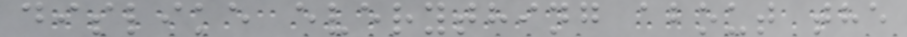dislike everything about the
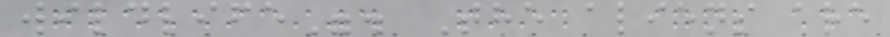wildlife". The aliens are
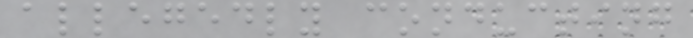allegedly conducting
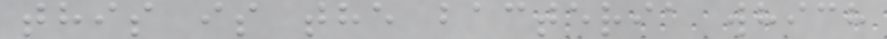this is the bacteria which
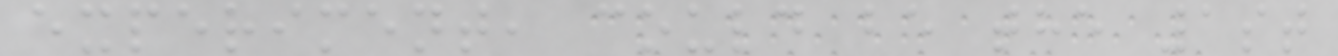experiment, could be the 1st
